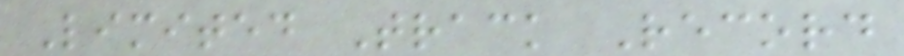Limited Track Record
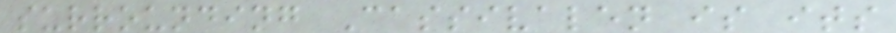surrounding Cassivalen is its
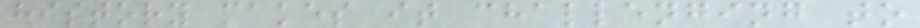history makes it challenging to
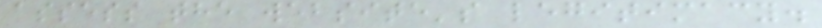assess the website's legitimacy.
